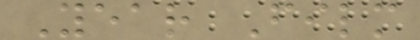Year Film
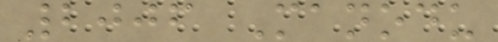2006 Manodu
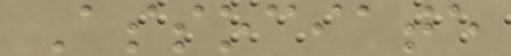Associate
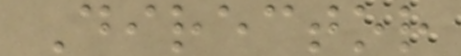Director
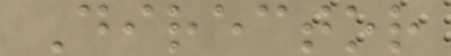Director
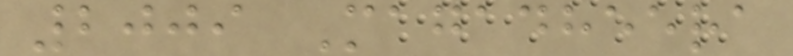2009 Magadheera
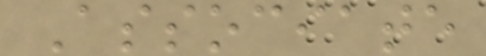Associate
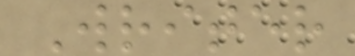Writer
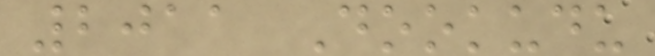2011 Dookudu
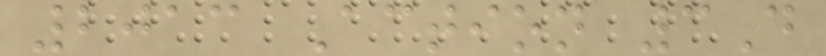2013 Action 3D
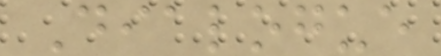Dialogue
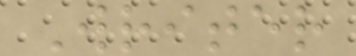Writer
